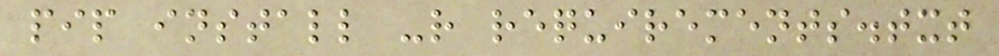pip install -r requirements.txt
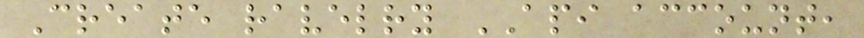Create ravelry API account,
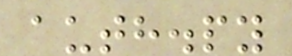auth.py
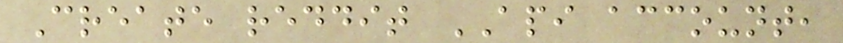Create reddit API account,
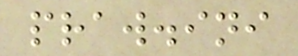praw.ini
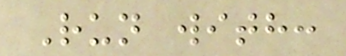Run with:
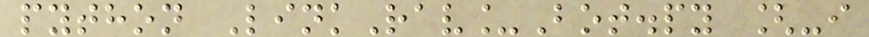python LinkRav_Bot.py [-i
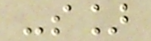-s]
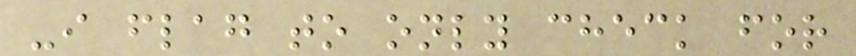-i flag to only check for
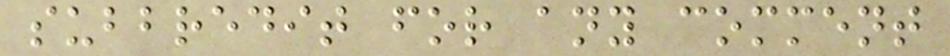subbredit for any comment
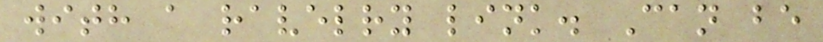with a ravelry link. Can be
